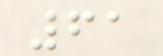61
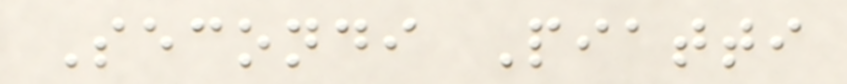Secondi Piatti
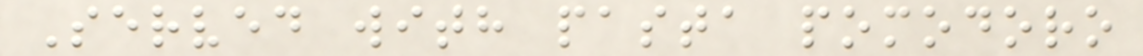Served with pasta pomodoro
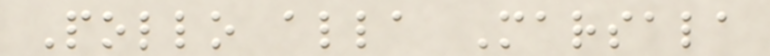Pollo alla Marsala
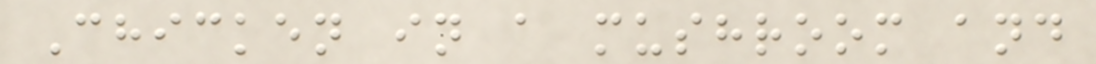Chicken in a mushroom and
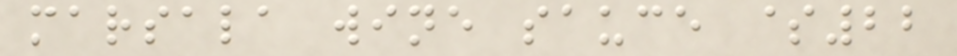marsala wine sauce $22
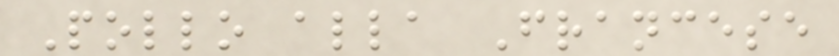Pollo alla Francese
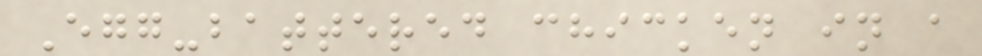Egg-battered chicken in a
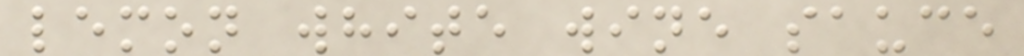lemon white wine sauce
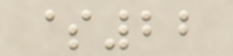$22
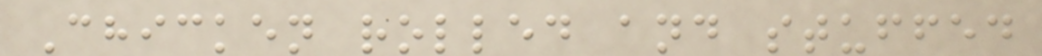Chicken rolled and stuffed
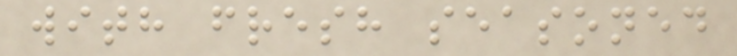with fresh seasoned
